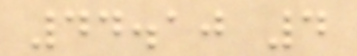44.10 4
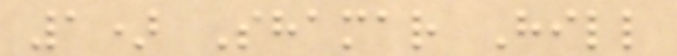1) Shamar Hill
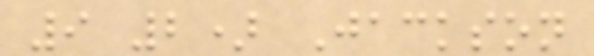9 2) Jackson
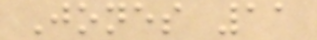Jones 11
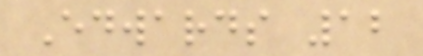Edwards 12
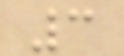3
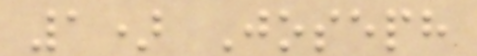1) Joseph
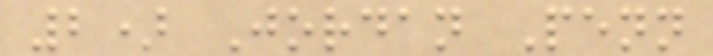2) Jordan Penn
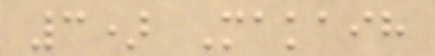3) Makaih
